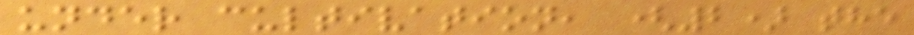under cultivation, (2) the
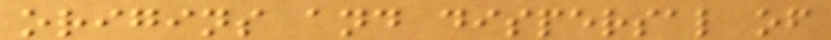origins and dispersal of
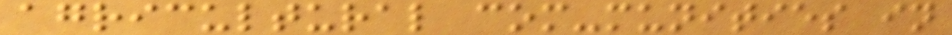agricultural com-munities in
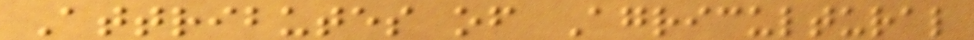Attributes of Agricultural
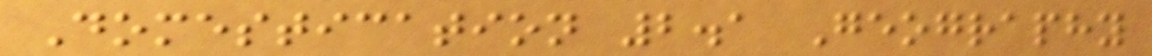Domestication 2.1 Geography
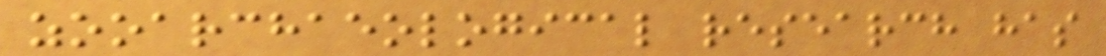zooarchaeological research has
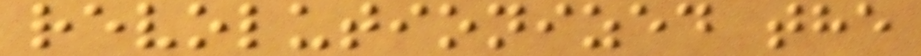revolutionized the
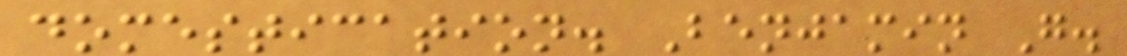domestication. Benjamin G.
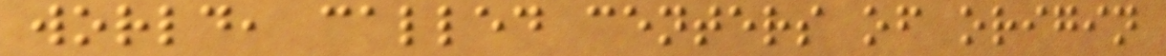world, called centers of origin
